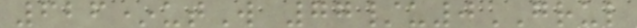626*utW 77/u0GRUL
